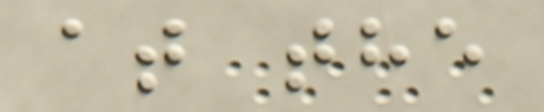at the
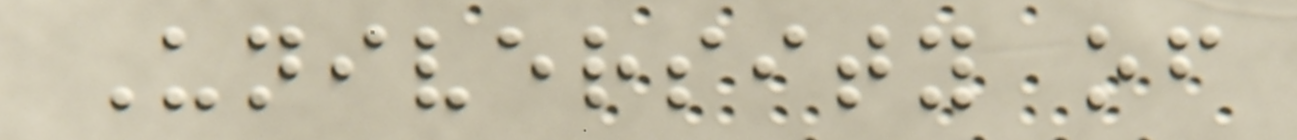University of
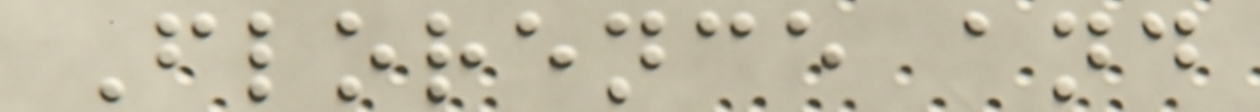Florence and
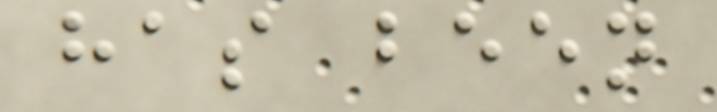has been
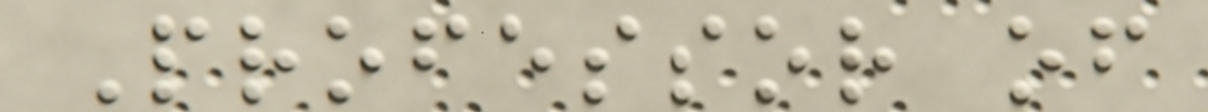Professor of
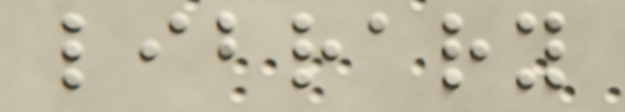library
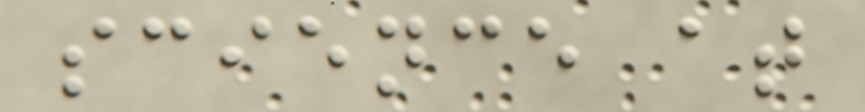science at
